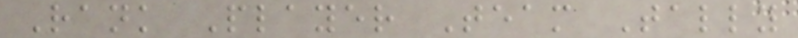Rank Player Team Tally
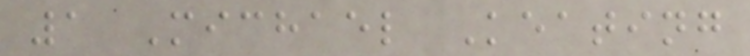1 Michael Keating
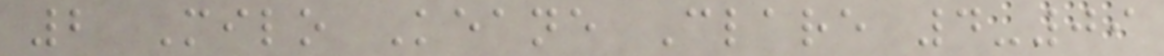2 Milo Keane Clare 4-09
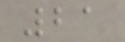21
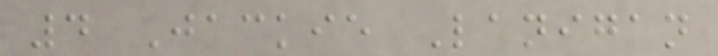4 Jackie Lanigan
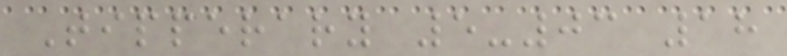Tipperary 5-03 18
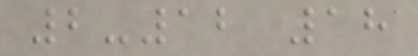2-12 18
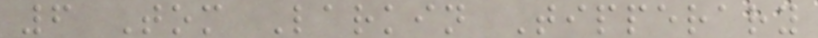6 Tom Larkin Tipperary
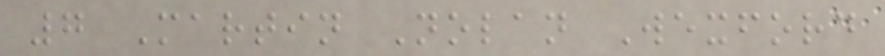7 Martin Nolan Wexford
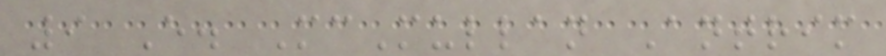9 E. McMullan Antrim
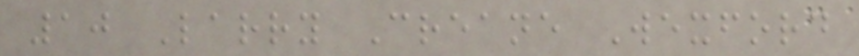10 Larry Creane Wexford
